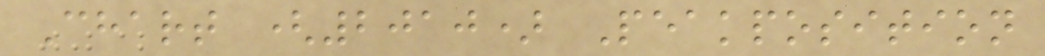Chart (2010) Peakposition
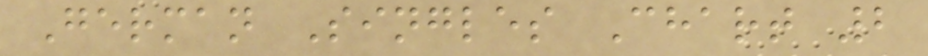German Singles Chart 2
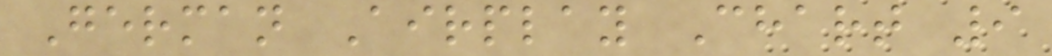German Airplay Chart 9
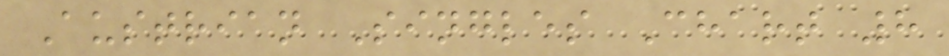Austrian Singles Chart 8
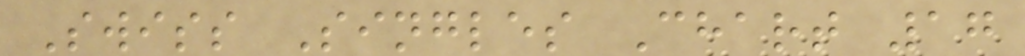Swiss Singles Chart 17
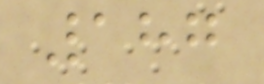187
